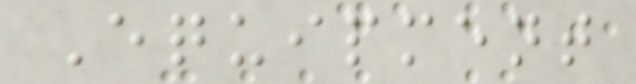Equipment
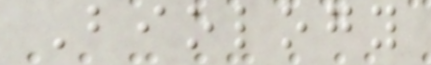Biology
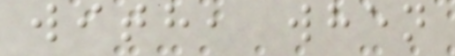with, when
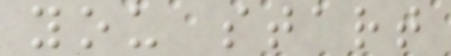you start
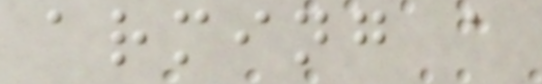arming a
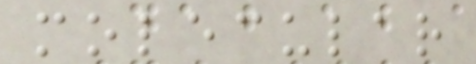molecular
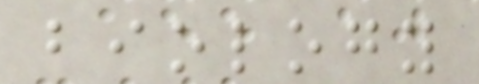biology
